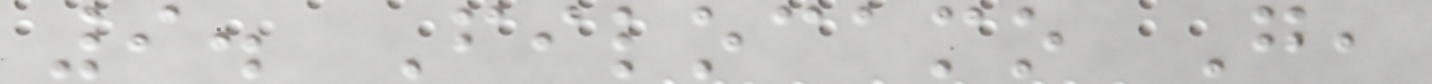9. Filocamo G,
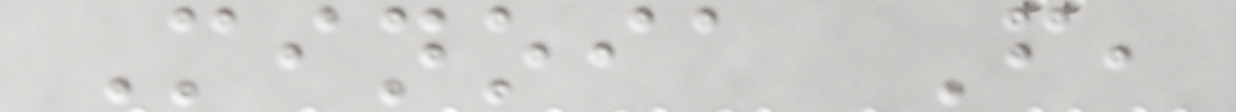Minoia F,
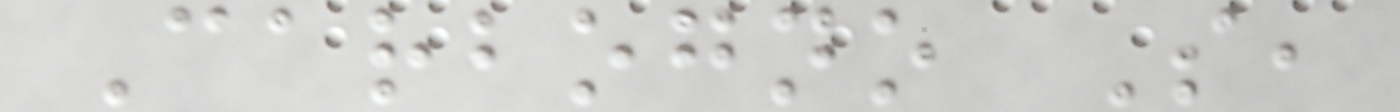Carbogno S,
